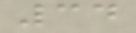34
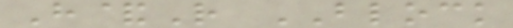H&R BLOCK
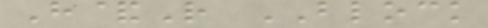H&R BLOCK
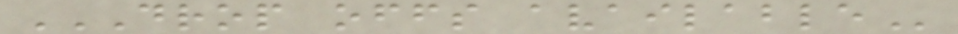DROP OFFS AVAILABLE
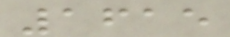1615
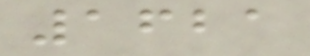1621
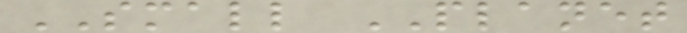SMALL PLANET
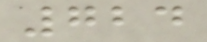724
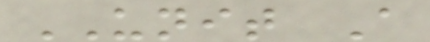UNIT A
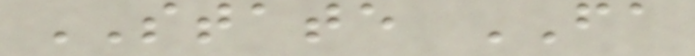STATE FA
